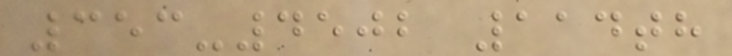353-4502 114th
